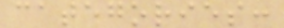categories:
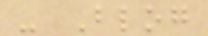- Blog
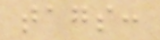tags:
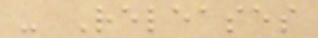- Releases
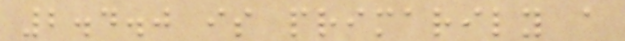2.4.0 is primarily a
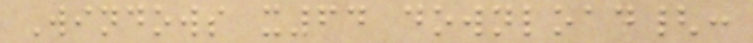Windows x64 download{:
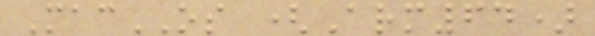MacOS (Arm64)
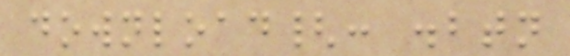download{: .btn
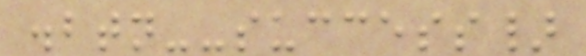.btn--success}
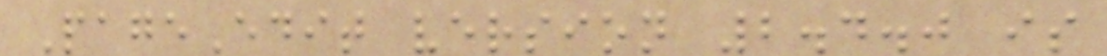PageEdit version 2.4.0 is
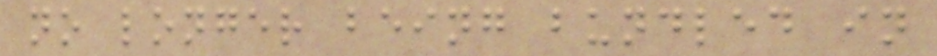no longer being bundled in
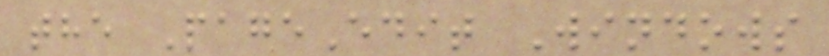the PageEdit Windows
